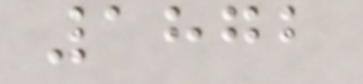1872
